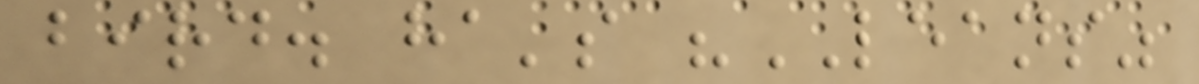bird. ha's "LEANS"
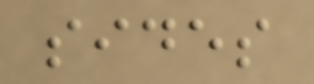sides
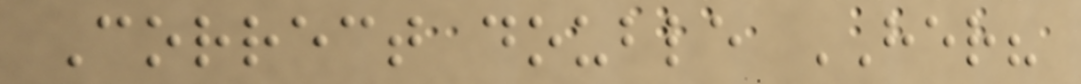Correct double HER?
